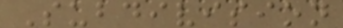Subdivision
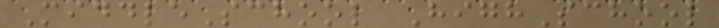MiddleSchool HighSchool
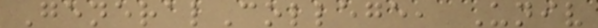GeneralCollege, Univ
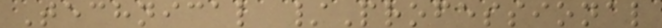Technical /Professional
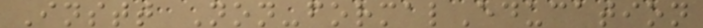Instt Non-formalEducation
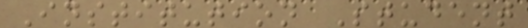Institution Student
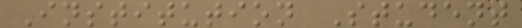Institution Student
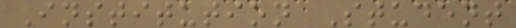Institution Student
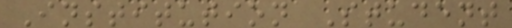Institution Student
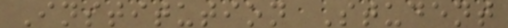Institution Student
